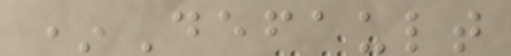*Default
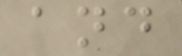and
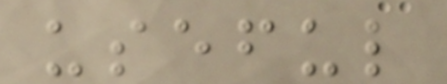useful
